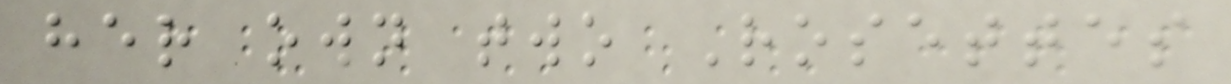her own two Rosettes
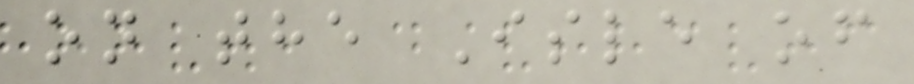on the Isle of
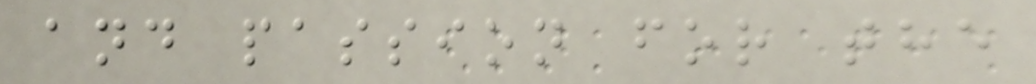and passion for the
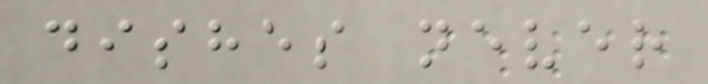dishes never
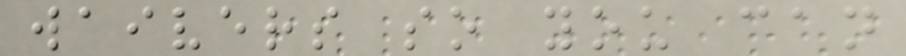waivers so you can
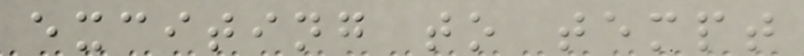exciting to tempt
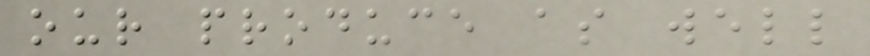our produce as well
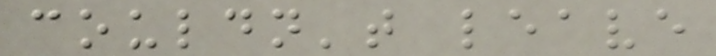couldn't leave
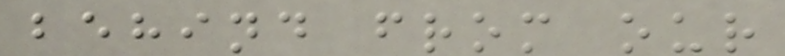behind from our
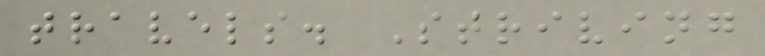travels. Striving
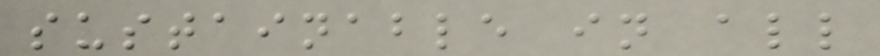sustainable in all
